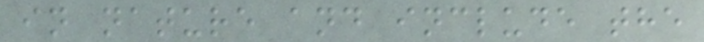in nature and include the
